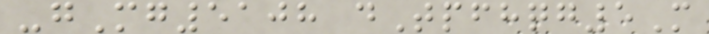-gMg5108 dTpfhqg5M
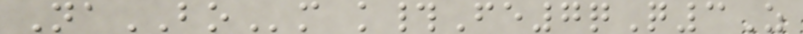NaBOm k#Fe7qQ3Z
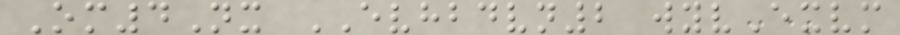Om4Nx EVHBDVN2 wyvExvm
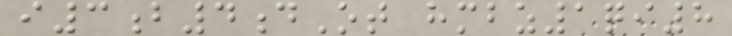i3b4dOt hmbz1qi8
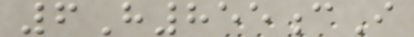6H855cI
